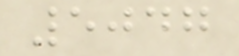5047
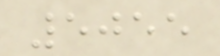5055
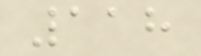118
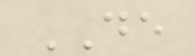DE
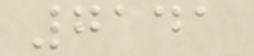7141
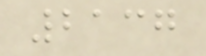2137
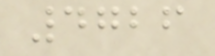4726
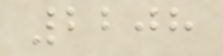2208
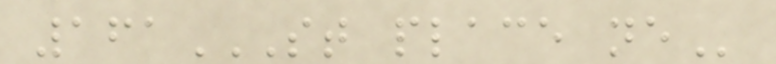161ST PLACE NE
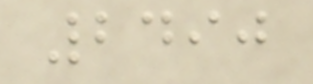2490
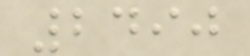2490
